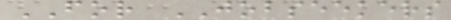FOR JOBSEEKERS
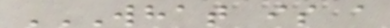WHAT IS A
